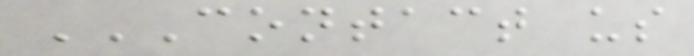CONTACT US
